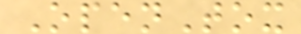OpenTox
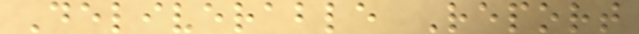Deliverable Report
